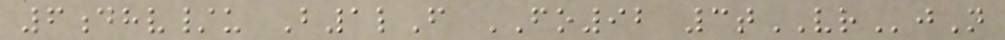6dhv/u B1lF FO92 3tVRjN
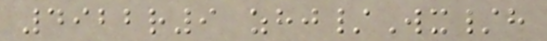4922r9 zhj/Wx/h
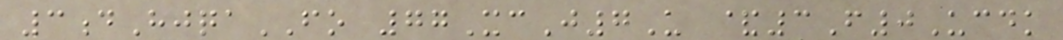3dHjqaFO 77XcJ7U &3F0Ucdk
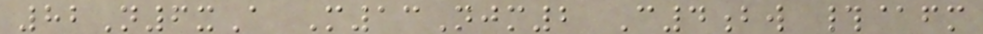82N6xA M13Njm2 C4bw #@fm
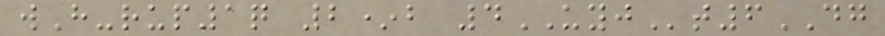wH-rup1q 2*b 4UYJt6DG
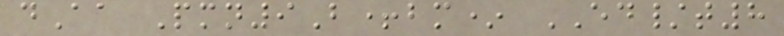dAa Pmn9B+bm* ED/t8
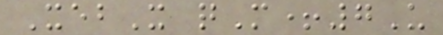XebX qM+7U
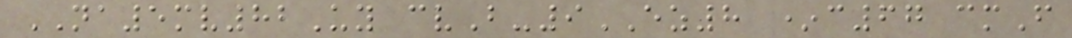NA5mv82Uy cvB-9EZ8 *c67 cmF
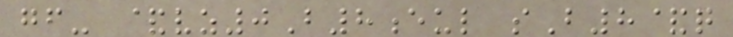gf- &vz0B8eul sB8&q
